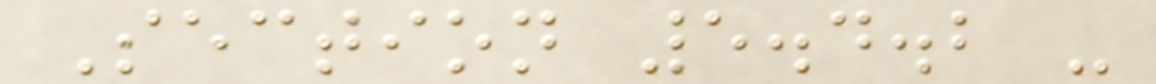Section 5.4.2 -
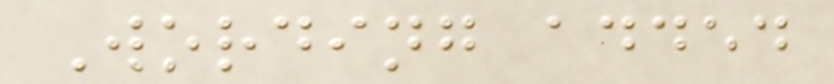Wording added
